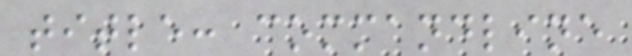title: commandline
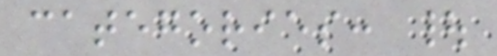categories: |
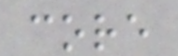core
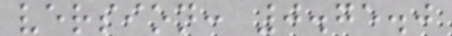version: 0.75.0
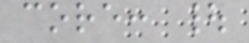core: |
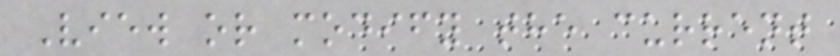View or modify the current
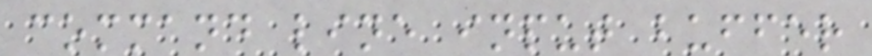command line input buffer
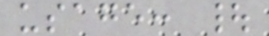usage: |
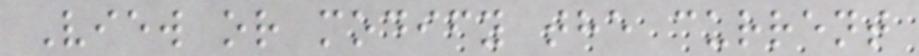View or modify the current
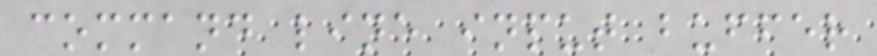command line input buffer
